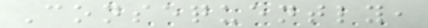Consequently,
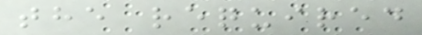the required
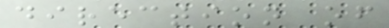direction of
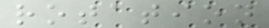rotation
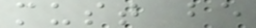must be
